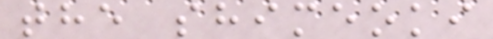the shimeoki
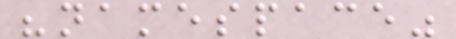"namespace"
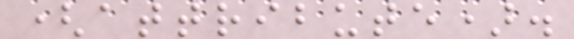(attribute).
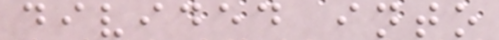divided into
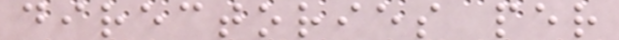directories per
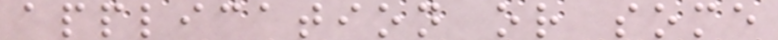application or some
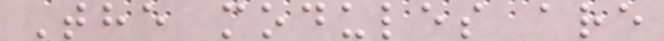The modules are
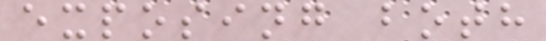exposing both
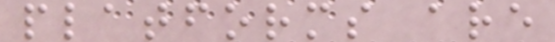platforms are
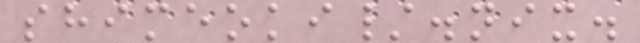shimeoki/.nix.
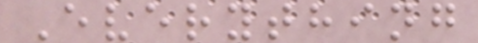Everything
